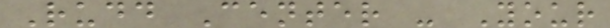Rudd Center - Your
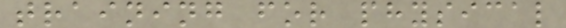training for physical
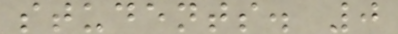students. 0
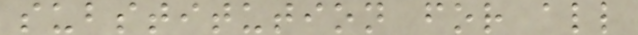substitution for all
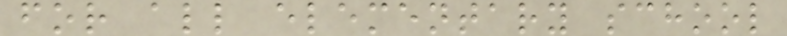for all elementary school
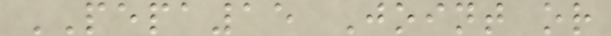PEPA15 Joint or
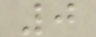0
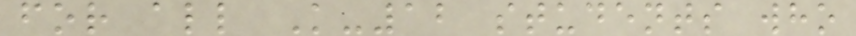for all K-12 students who
